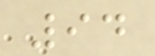94
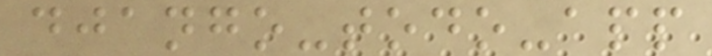django-todo-app
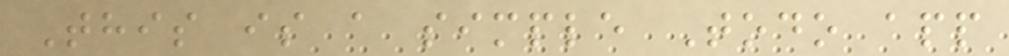This is a simple Todo app
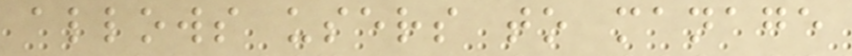allows users to manage
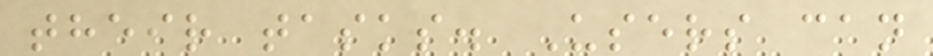their tasks. Users can
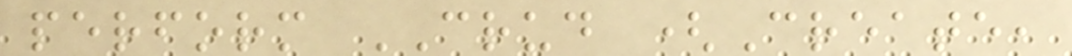perform CRUD (Create,
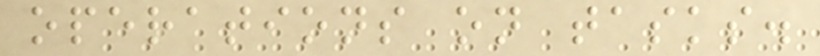operations on tasks.
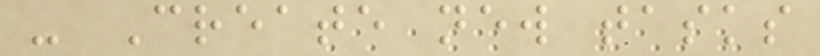- Create new tasks
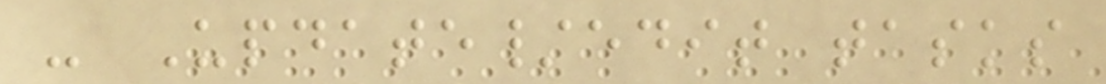- Update/edit tasks
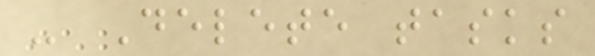- Delete tasks
